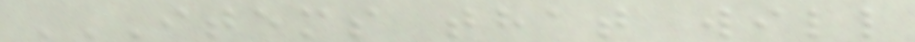ITEMS THAT WILL
